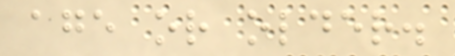age or older.
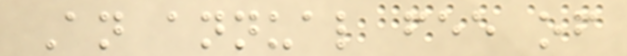An annual fee of
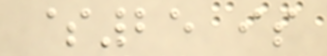$25 is
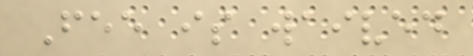Fee is waived
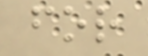for
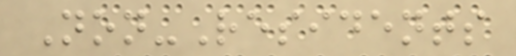Non-Residents
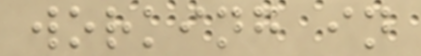working in
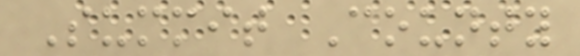Summit County
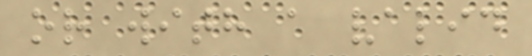or with a valid
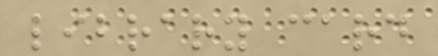library card
